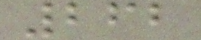262
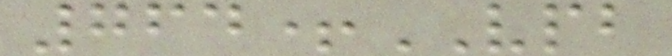764+VPB
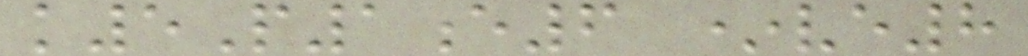k5P1e6 *ve8
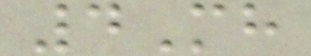4Mh
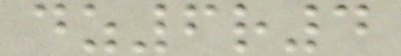dz6r4
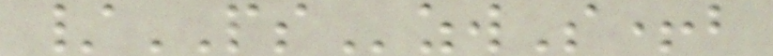/PSzwS+b
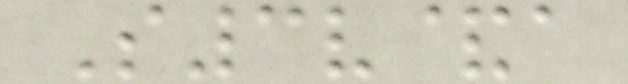S3v&a
